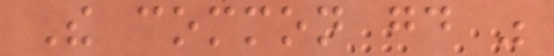The common good was
